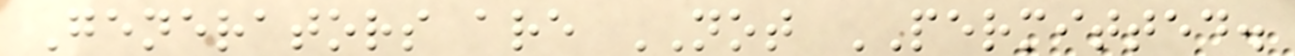Generators are NOT PERMITTED.
